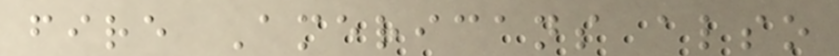fire Americans also
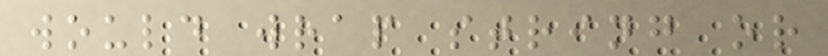would wrap string or
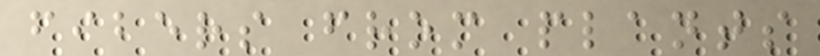fibers from plants
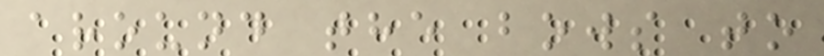around the bows to
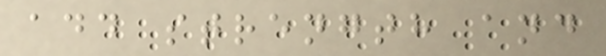add strength and
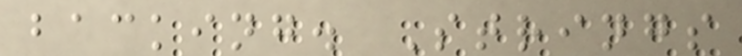backing. Strings
